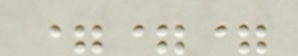===
